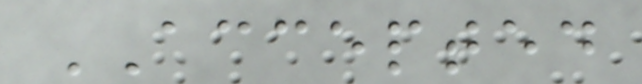ACCEPTED
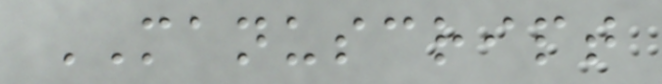MANUSCRIPT
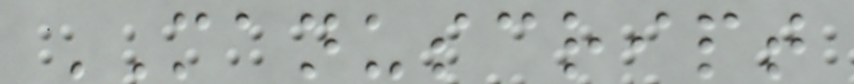MANUSCRIPT
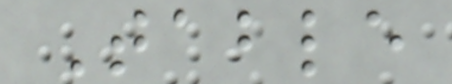Table
